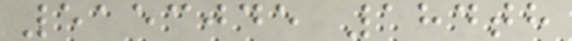5153045 184th
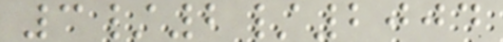3/2/2004
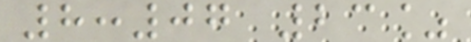8:07 23%
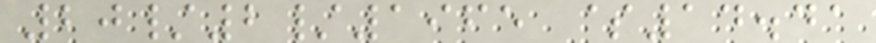20/2/1965 $14.41
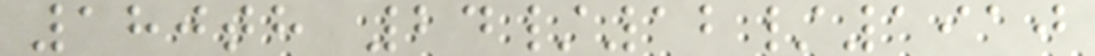180th 24/12/1910
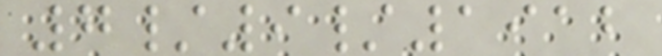7/9/1912
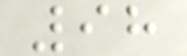98
